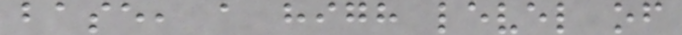base, a high level of
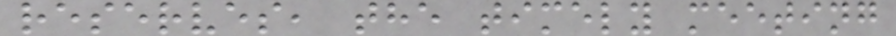reserves, the timely meeting
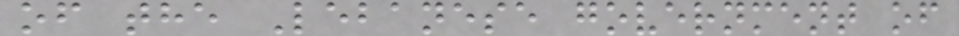of the Lebanese government of
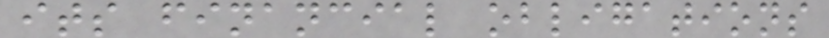its financial obligations
